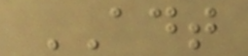ADT
